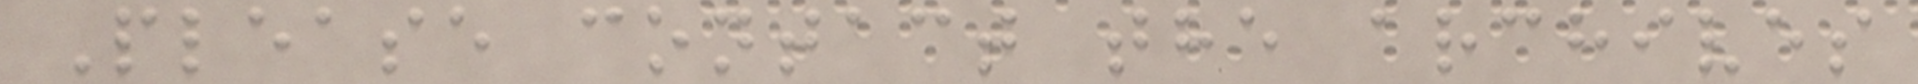Please contact the archives
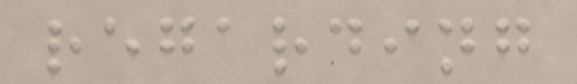regarding
